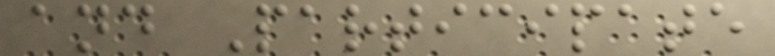and Participate
